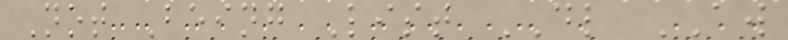Not Being List DL AW
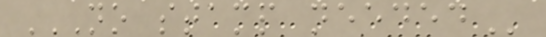NO STAMP NEEDED
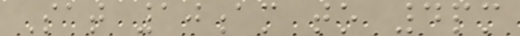Sat 10am to 4pm
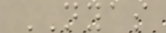NYAS
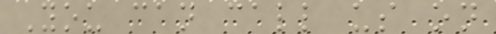You can call us on
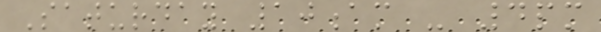Saturday 10am - 4pm
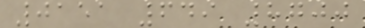0151 649 8700
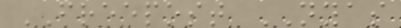FREEPOST NYAS
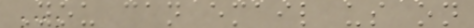You can email us on
